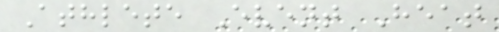Athlete Event Heat
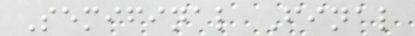Semifinal Final
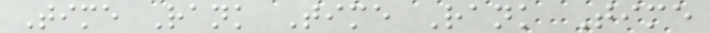Time Rank Time Rank Time
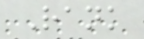Rank
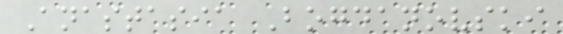Anastasia Bogdanovski
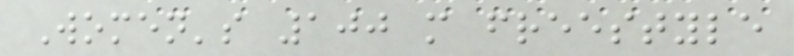Women's 100 m freestyle
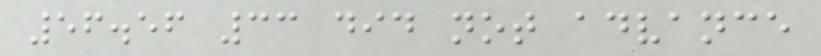56.56 33 did not advance
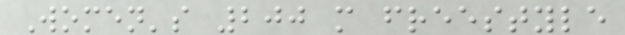Women's 200 m freestyle
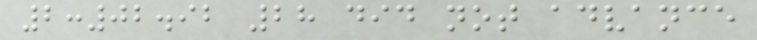2:02.92 28 did not advance
